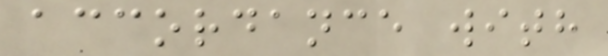accordance with
